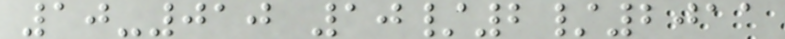10-010 10/2/2011
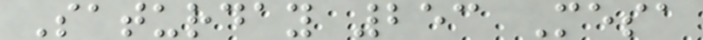Saturday 253 Mesa
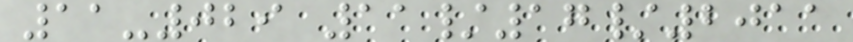11-029 11/17/2011
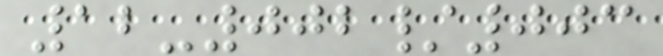12-002/003
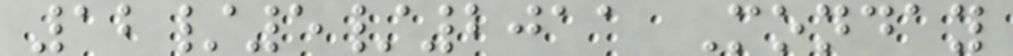12/5/2011 Monday
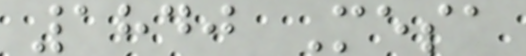1840 Mesa
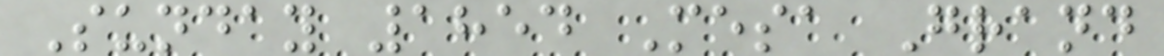Sunday 1854 Mesa Grand
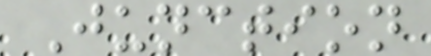Junction
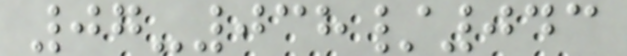07-038/043
